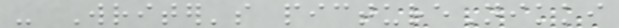- Writer's pictureNikki
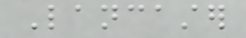Lancaster
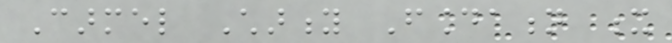Carmel Charity Foundation x
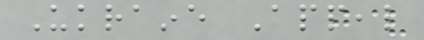Ukraine Appeal
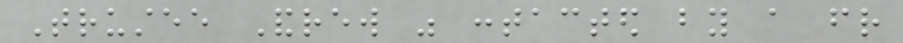Trustee Andrew was contacted by a friend
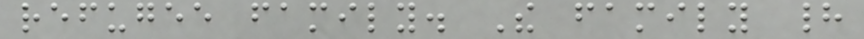refugee family. The family had
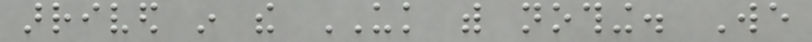arrived in the UK with nothing. We
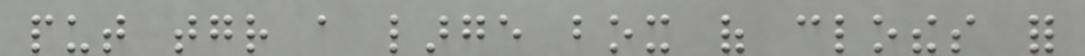put together a large box of clothes for
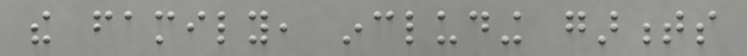the family, including garments
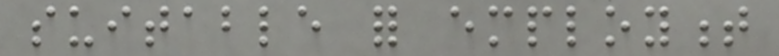suitable for employment
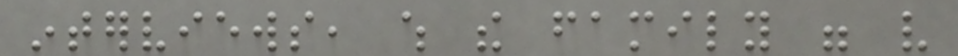interviews, which the family were very
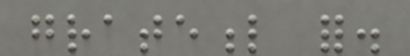grateful for.
